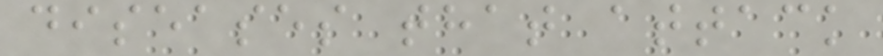diseases that attack
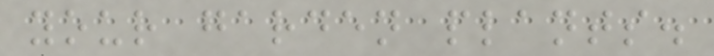your garden plants.
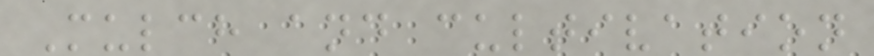Mulch and cultivation
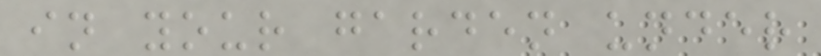in your garden under
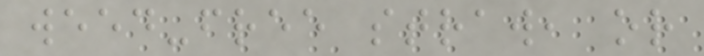weed-free straw, or
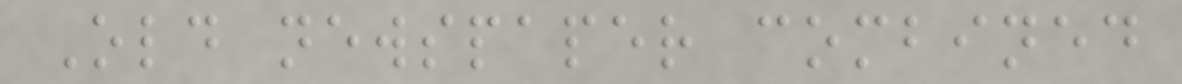Old newspaper combined
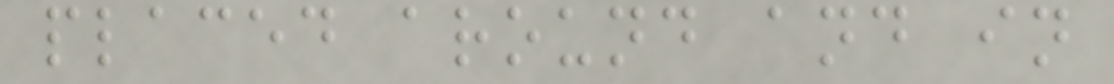placed around and in
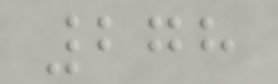278
